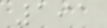191
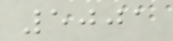5001
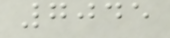7045
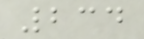234
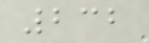232
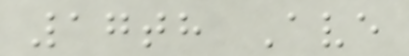17th Ave
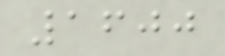1600
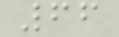66
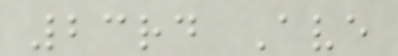23rd Ave
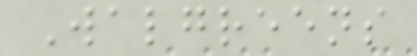Walgreens
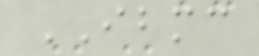IBMC
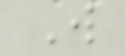W
